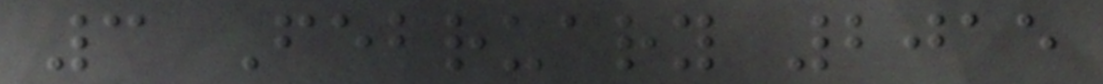3 February 2015
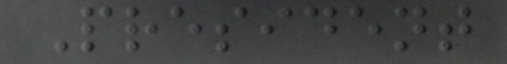President
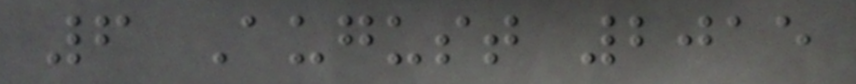6 August 2015
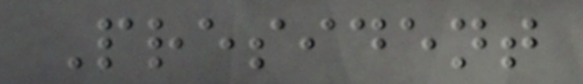President
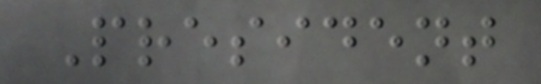President
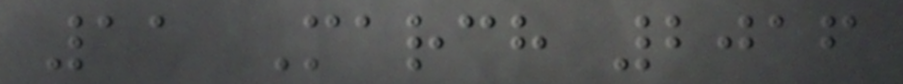11 March 2016
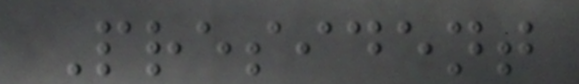President
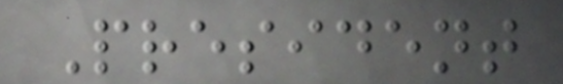President
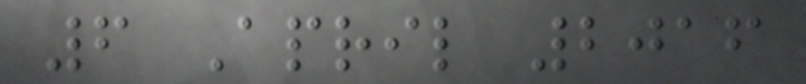6 April 2016
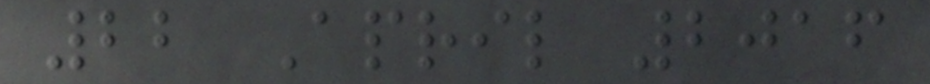22 April 2016
